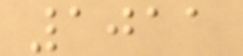1011
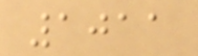1011
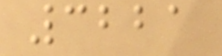3221
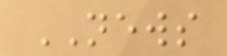NEWS
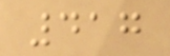417
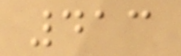413
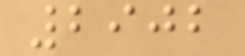2902
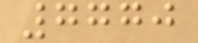7770
